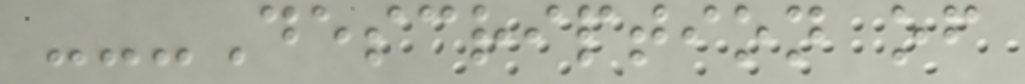---Description of
